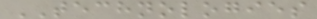TECHNOLOGIES
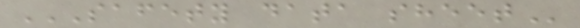SAFETY DATA SHEET
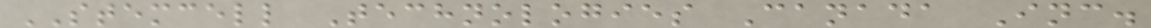STEMCELL Technologies Canada Inc.
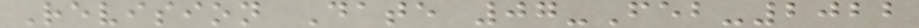Revision Date 07-Feb-2022
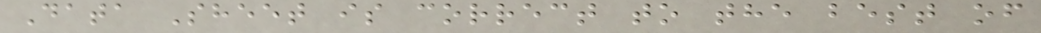Data Sheet is correct to the best of
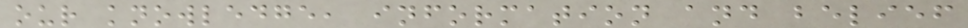our knowledge, information and belief
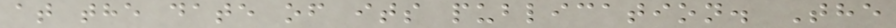at the date of its publication. The
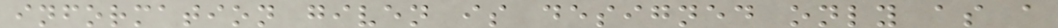information given is designed only as a
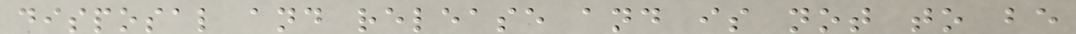disposal and release and is not to be
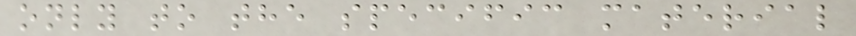only to the specific material
